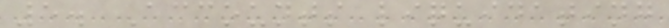5. Accounts liquidating
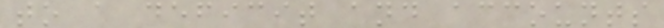to a deficit and accounts
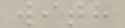with
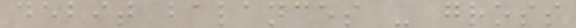debit balances - gross
